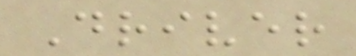Driver
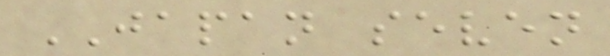JAPAN seven
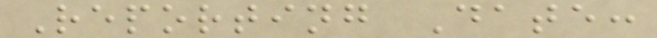Reporting Date:
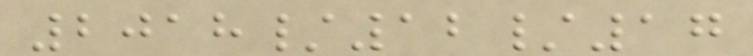2018/12/17
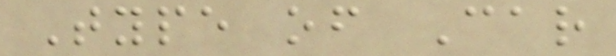Type of Car
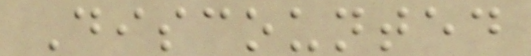Discounted
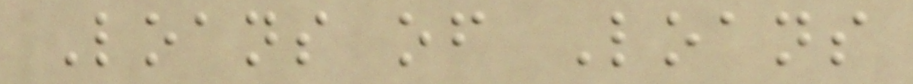Loans of Loans
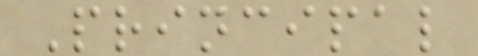Principal
